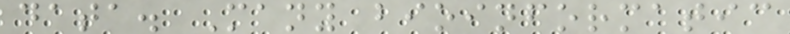data. Many bioinformatic
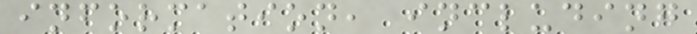information, including
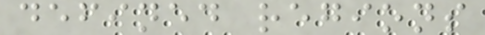defined regions
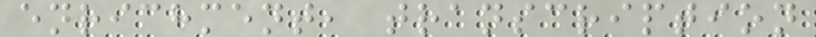enrichment, transcription
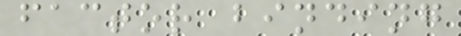factor binding
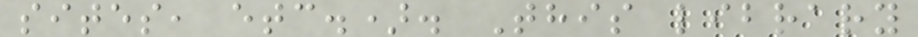sites, etc.). This library
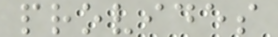provides
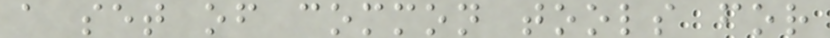a set of common tools for
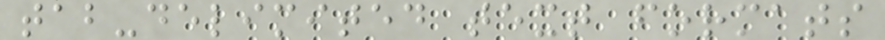tab-delimited text formats
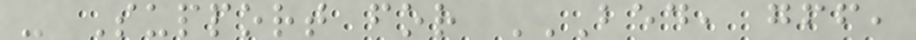- Support for BED, GFF,
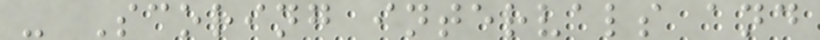- Scoring intervals and
